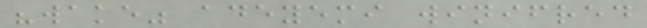"wake" adeyemi winifred
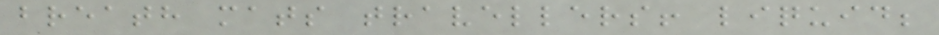breath mats travellers! liquid;
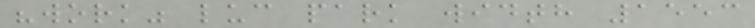"work" luc park width 1553
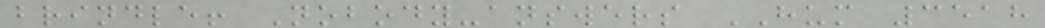brindle! Nobody-answers HUM 3518
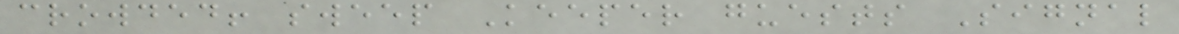crowded! sweep Keeper guests Signal
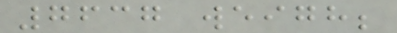7637 weigh;
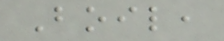Boil,
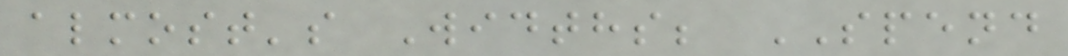almost's Widths; SPEND
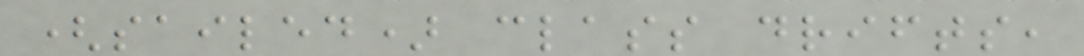(sailed) class drifts,
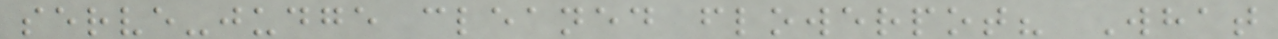serve-judge cleaned flowerpot? What
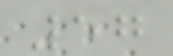57
